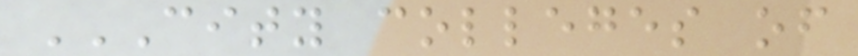CITY COLLEGES OF
